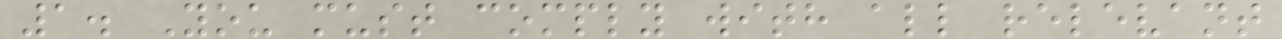1. You must comply with all relevant
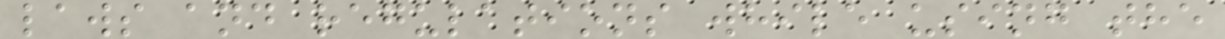laws and regulations while using the
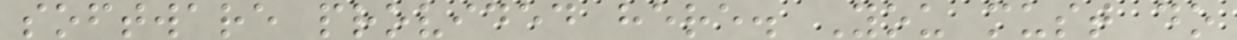software provided here. You must do
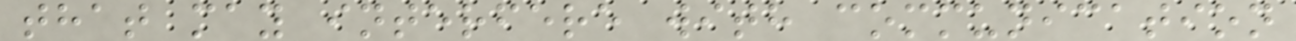that may interfere with communication
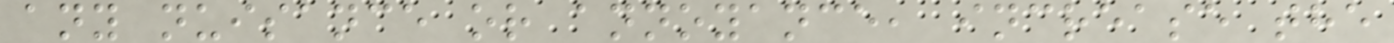any nuisance or annoyance, increase the
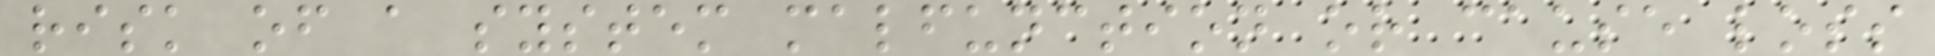risk of a system malfunction or cause loss
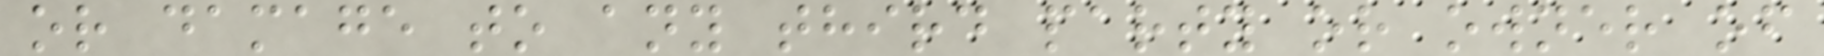or damage to any third party or owner of
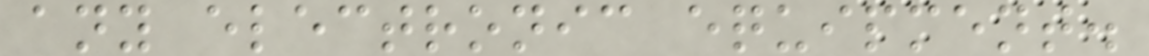any electronic equipment.
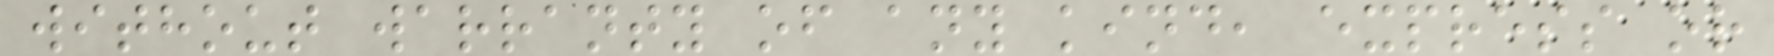without warranty of any kind, express or
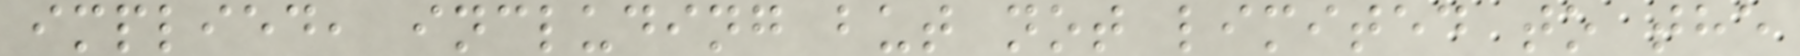implied, including but not limited to the
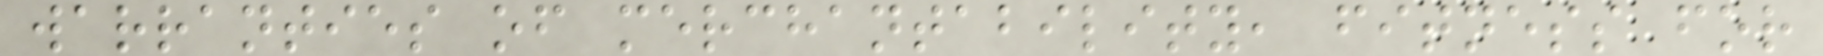warranties of merchantability, fitness for
